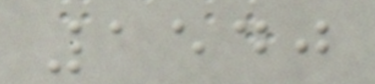1540
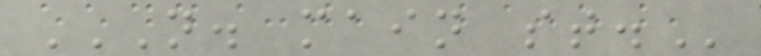N. MAIN ST.
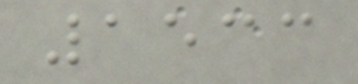1533
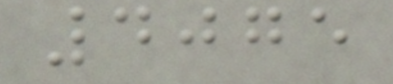4075
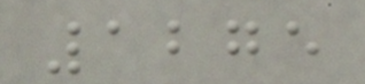1275
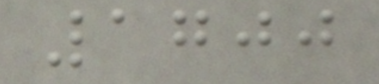1700
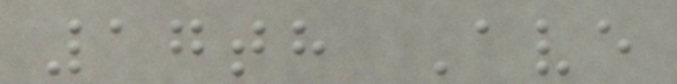17th Ave
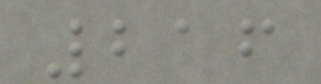216
